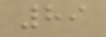89
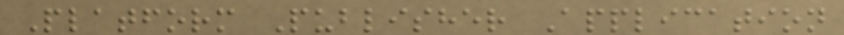Platform Publisher Application
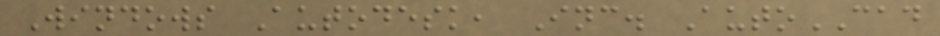Windows Autodesk, Inc. AutoCAD
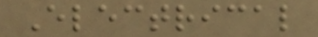Electrical
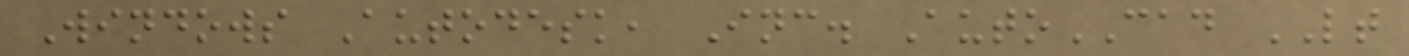Windows Autodesk, Inc. AutoCAD LT
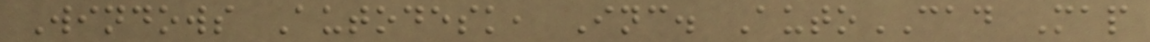Windows Autodesk, Inc. AutoCAD Map
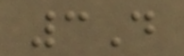3D
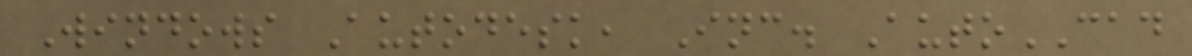Windows Autodesk, Inc. AutoCAD
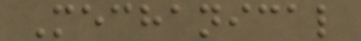Mechanical
